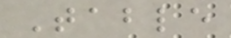Table
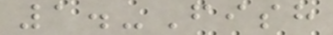1.-Fish
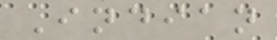Indian
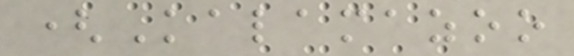(Kalamazoo
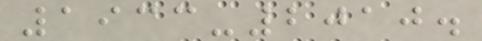1933-2010.
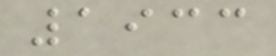1933
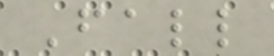Fall
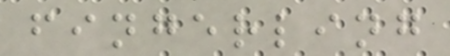fingerling
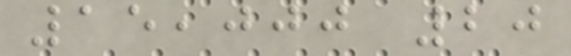15,000 20
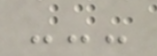---
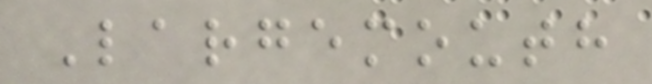Largemouth
